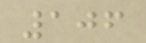106
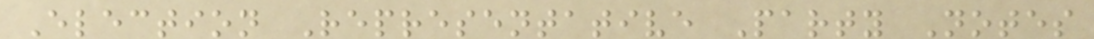Election Representative Party Notes
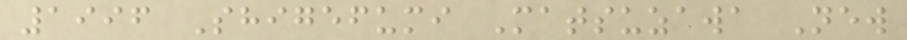1996 Shigefumi Matsuzawa New
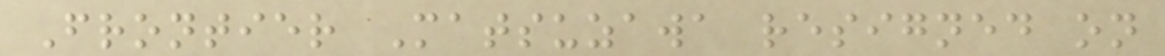Frontier Matsuzawa resigned on
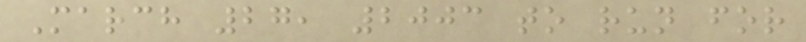March 27, 2003 to run for
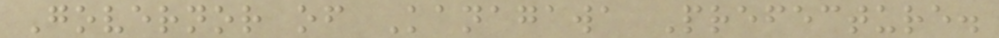Governor of Kanagawa Prefecture.
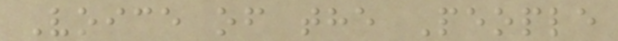Voice of the People
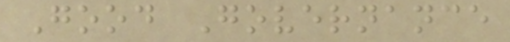Good Governance
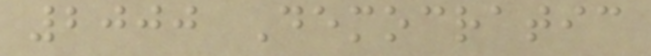2000 Democratic
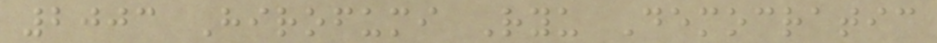2003 Hirofumi Ryu Democratic
